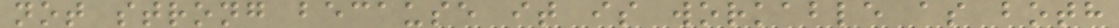not strong because it is workable as both
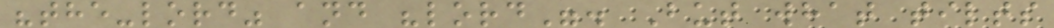"the-lord" and "lord". But what tilts
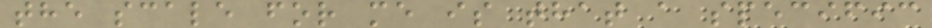the scale for me is that a specific
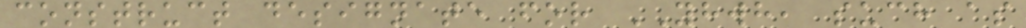construct designate for YHWH, such as
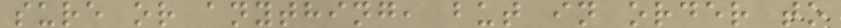sure or anything, but in order to
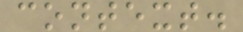context.
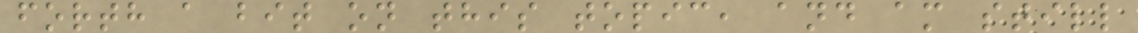forth a bit on this topic, and am still
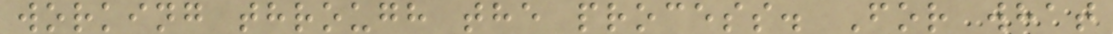working through the process. For what
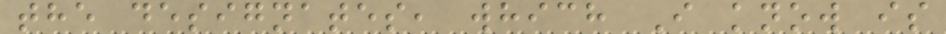the designates, which I know is
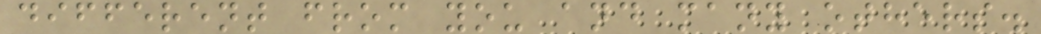different from you and many others.
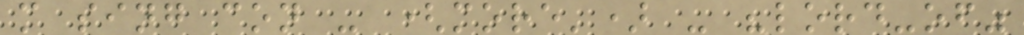m sing con - (more') - "lord-of"
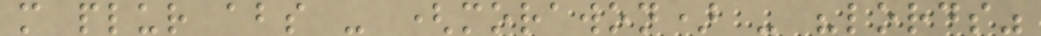m plur abs - (morawon) - "lords"
